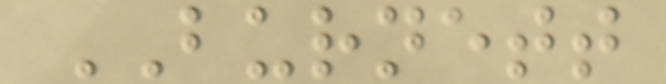BURNETT
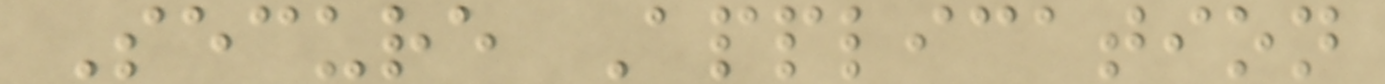Secure Application
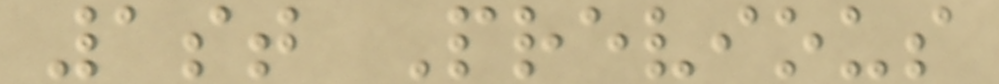1st Previous
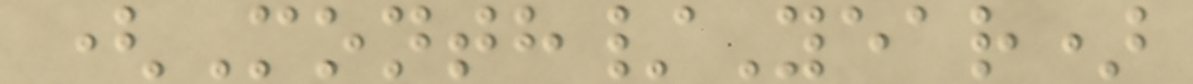(Month/Year)
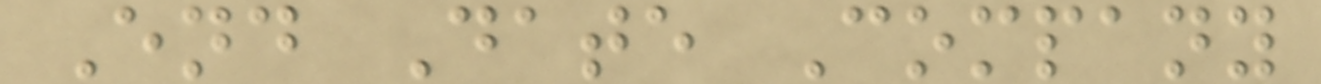End Date Company
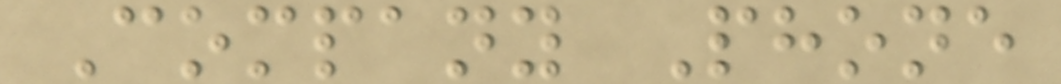Company Phone
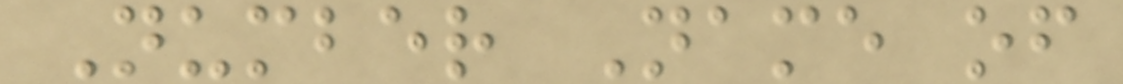Number Name of
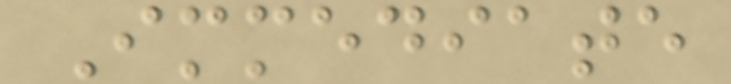Immediate
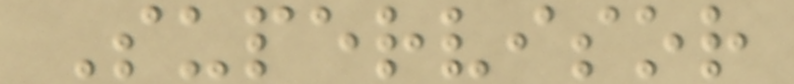Supervisor
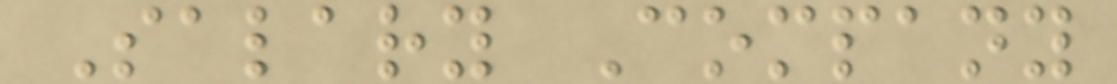Salary Company
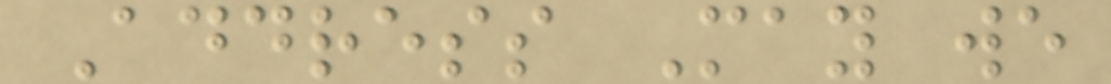Address May we
